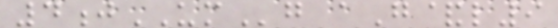4jUMg aG&l9
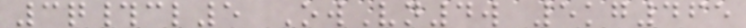3q#cl5 OwVn4w 5kg465
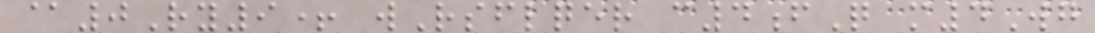@0Ry9+ wRsflqer c4fQ m4Wg
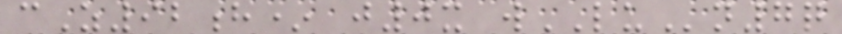cZ92h* j0x wLUn7q
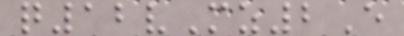q12vMz2E
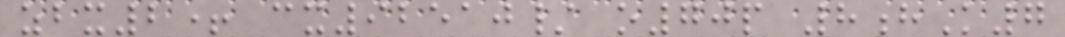zbx2+ cx92510/ o70p 8hK7
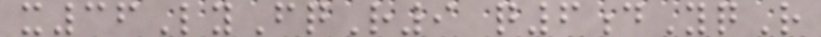x36LyFqR9 q6dYqR
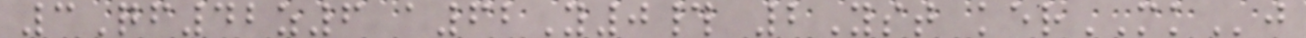3Qf42z6 a62Y0# 2Yst kerMKj
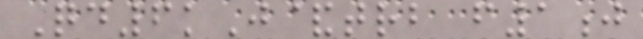Qd6kJ&trb f1j
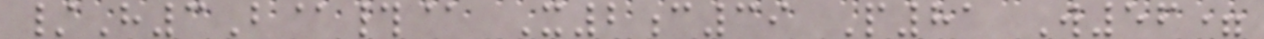/H3B@#@ X2c39 P81 W56=
